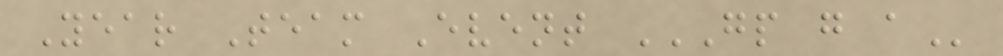Year Team Event GP G A
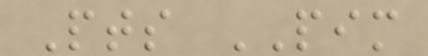Pts PIM
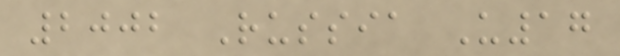2002 Russia U17
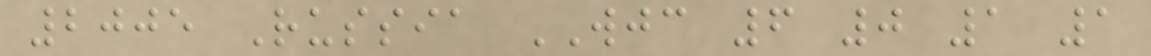2005 Russia WJC 6 0 1 1
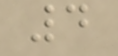4
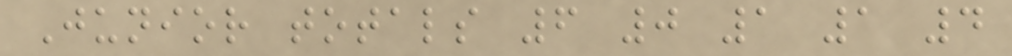Junior totals 6 0 1 1 4
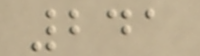241
